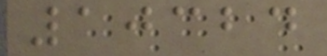10324
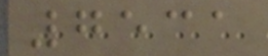7531
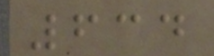634
